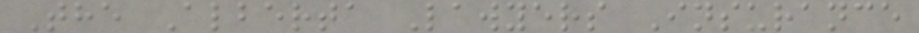The Alberta Lawyers Insurance
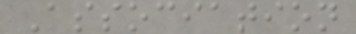Association
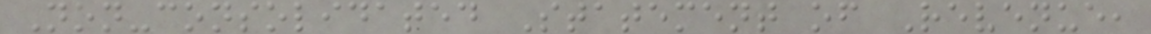Non-consolidated Statement of Revenue,
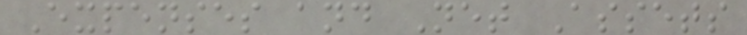Expenses and Net Assets
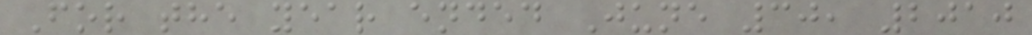For the year ended June 30, 2010
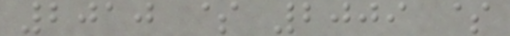2010 $ 2009 $
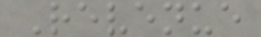Revenue
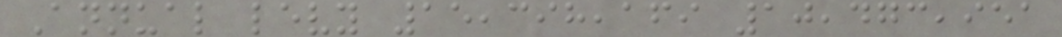Annual levy 15,398,169 10,473,951
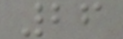26
